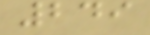249
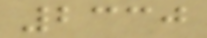2330
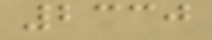2330
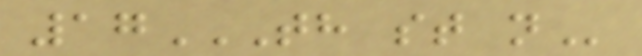17TH ST N
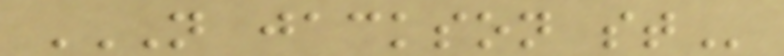N JACKSON ST
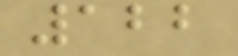122
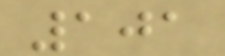101
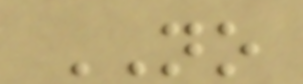NO
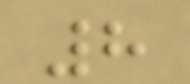8
